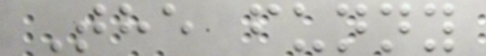The funny
